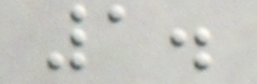1.
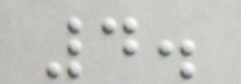4.
